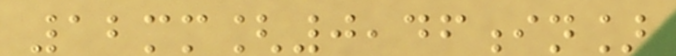12mm[0,46in]
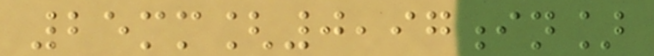25mm[0,97in]
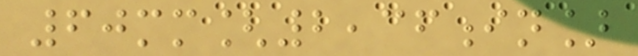60mm[2,36in]
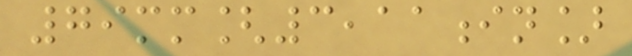79mm[3,11in]
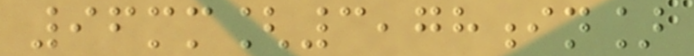96mm[3,78in]
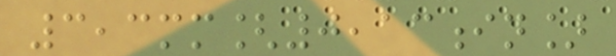3,3mm[0,13in]
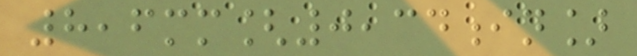8,6mm[0,34in]
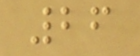26
